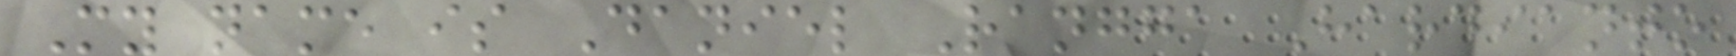My name is Daniel Rangga Hardianto
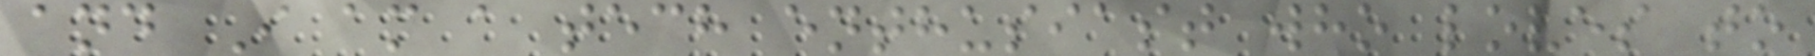and I am a tech enthusiast who loves to
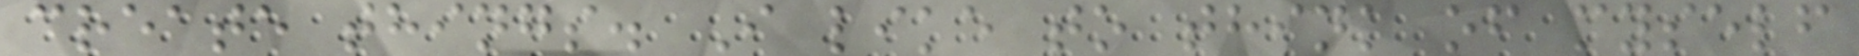create things. I like to think of myself
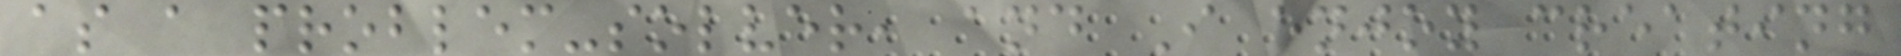as a problem-solver, and I enjoy creating
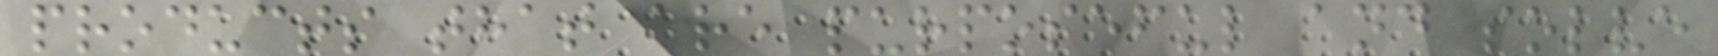products that are purposeful and solve
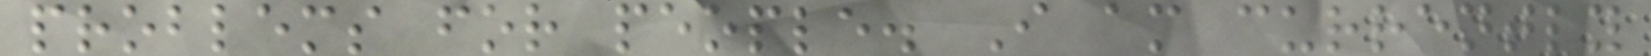problems for people. I am currently
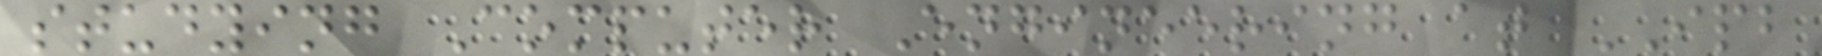studying Computer Engineering at IPB
